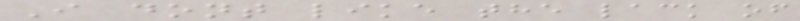I dont like the lack of
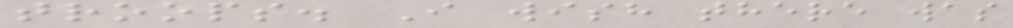troops. I wish there was
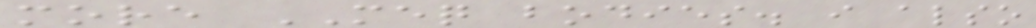more MEQ bodies. i also
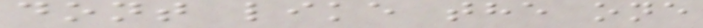dont like the one
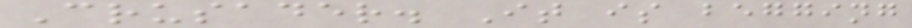Crusader. It is begging
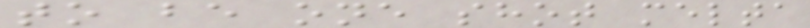to be one shot melta
